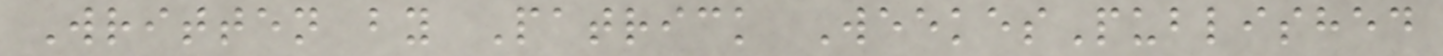Written by Patrick WeekesPublished
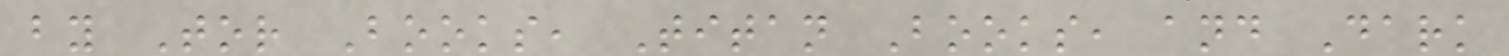by Tor Books, Titan Books, and Dark
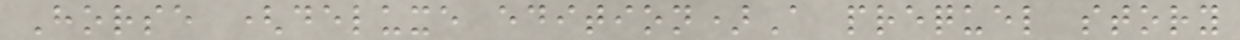Horse (deluxe edition)A prequel story
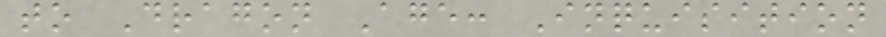to Dragon Age: Inquisition
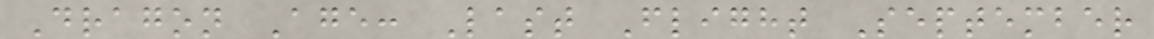Dragon Age: Last Flight September
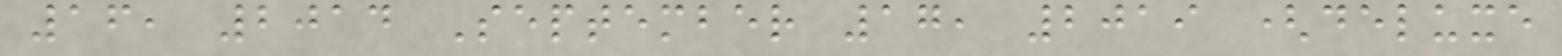16, 2014 September 17, 2019 (deluxe
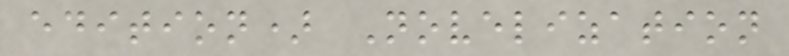edition) Novelization
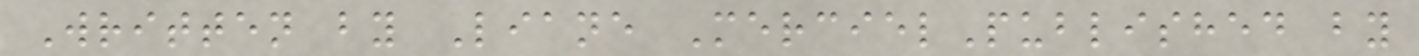Written by Liane MercielPublished by
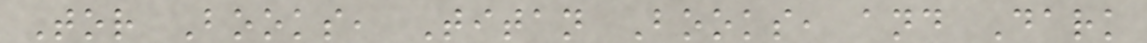Tor Books, Titan Books, and Dark
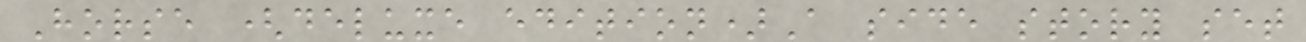Horse (deluxe edition)A side story set
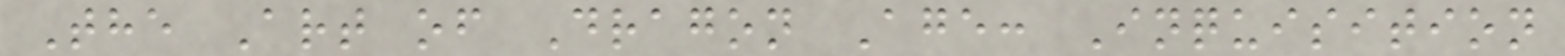The Art of Dragon Age: Inquisition
